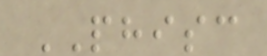PHISC
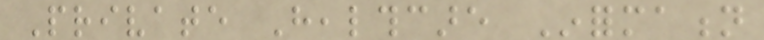Private Healthcare Information
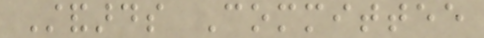Standards Committee
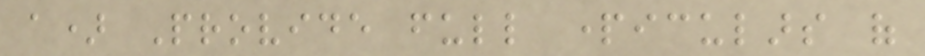a) Provide full particulars of
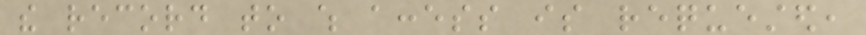the record to which access is requested,
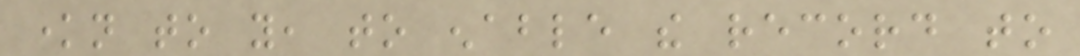known to you, to enable the record to
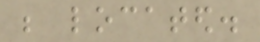be located.
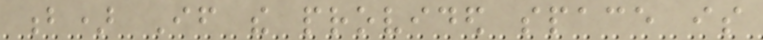b) If the provided space is
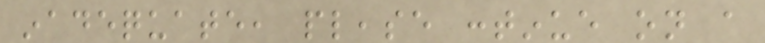inadequate, please continue on a
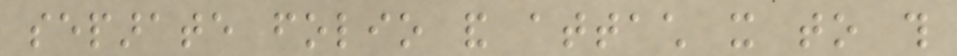separate folio and attach it to this
